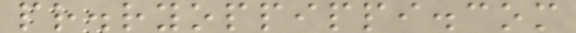pr.ryoppippi.com
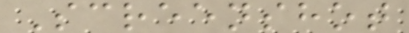Screenshot
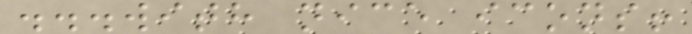...with nice icons!
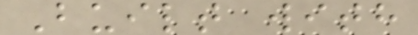Built with
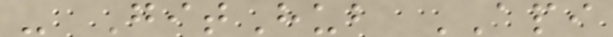- GitHub API
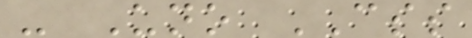- Uno CSS
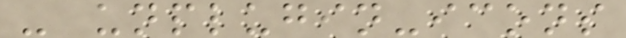- unplugin-icons
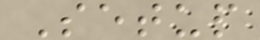Setup
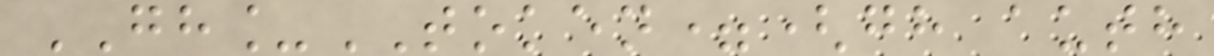GH_TOKEN=(gh auth
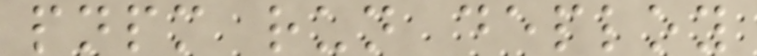pnpm run deploy
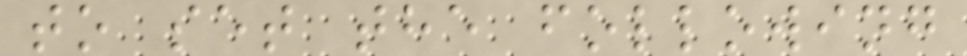to set the following
